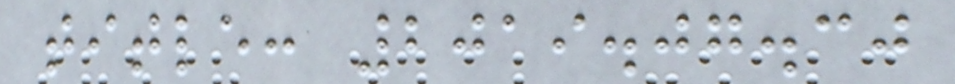title: 2019.07.30
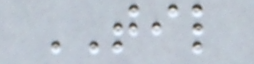TIL
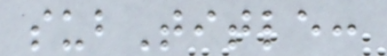subTitle:
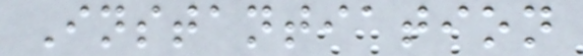Instantiation
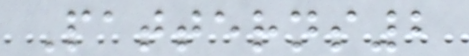Patterns2
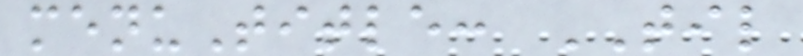menuTitle: TIL
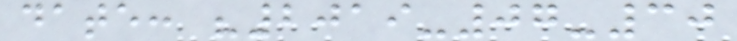date: "2019-07-30
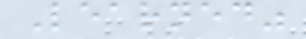Learned"
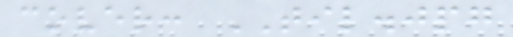cover: TIL.jpg
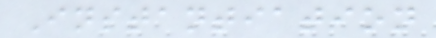Instantiation
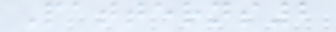Patterns2
